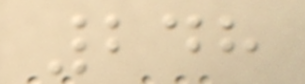248
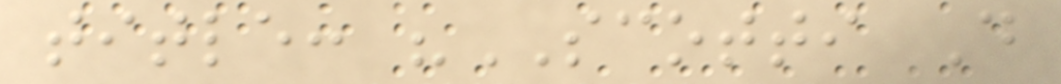title: "SCOTTI D
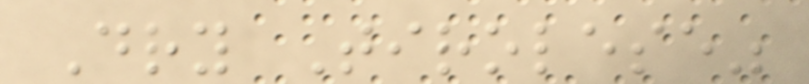Dry Tirolese"
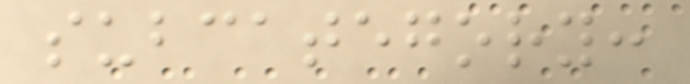subcategory:
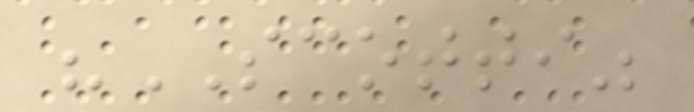"SCOTTI"
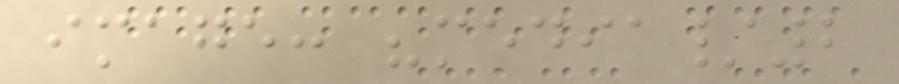image: "media/2
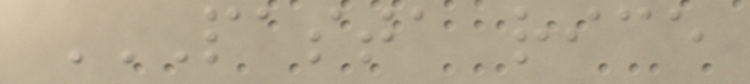PASTA RICE
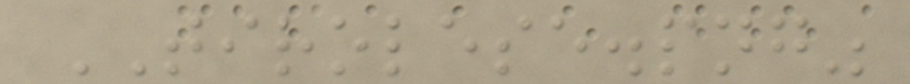TIROLESE.png"
